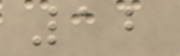12
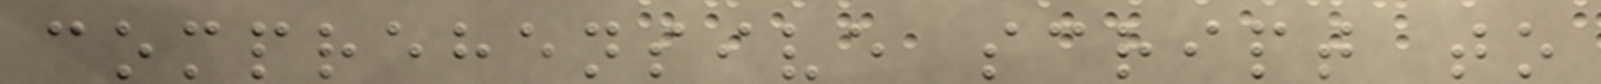comprehensive script to
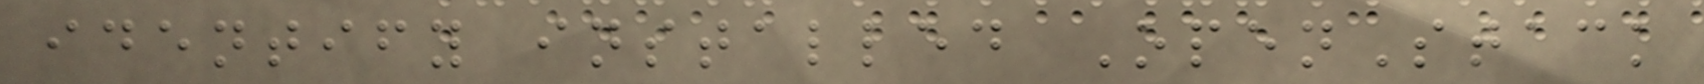identify installed OpenStack
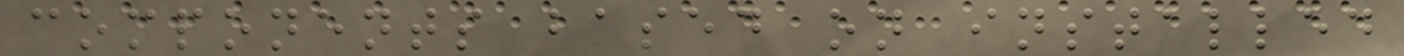components based on installed
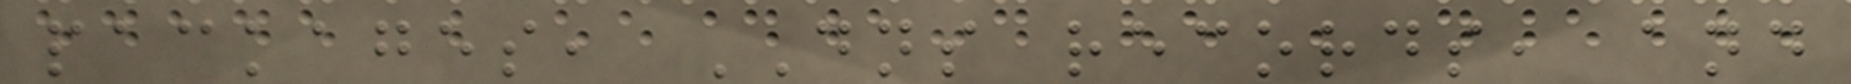packages, DNS records, and
